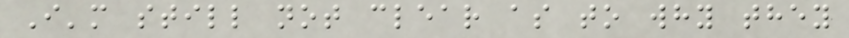I'm still not clear as to why they
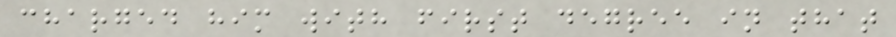charged him with first degree in that
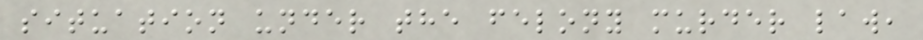situation under the felony murder law,
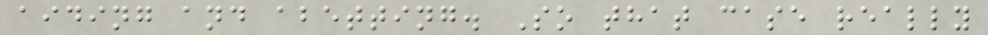aiding and abetting. So that case really
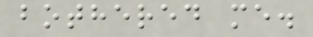bothered me.
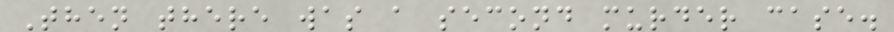Then there was a second murder case.
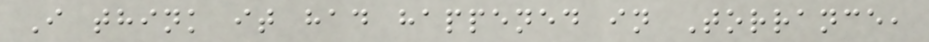I think it had happened in Torrance,
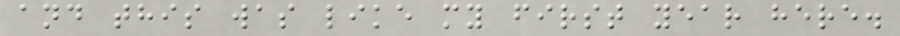and this was like my first year here.
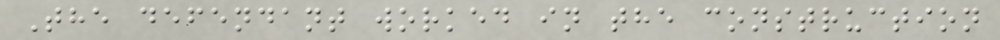The defendant worked in the construction
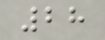28
